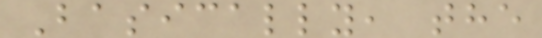Basically, the
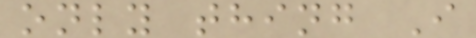only thing I
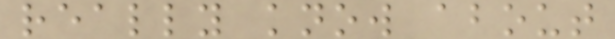really know about
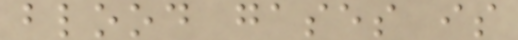blood gases is
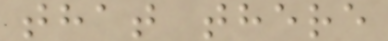that there
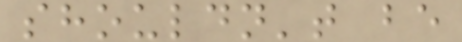shouldn't be
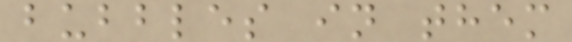bubbles in them
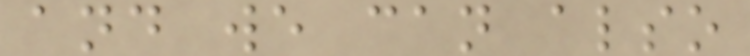and we can also
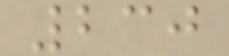230
